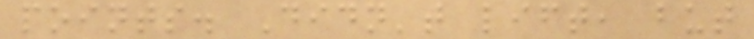points. Didn't lift, but
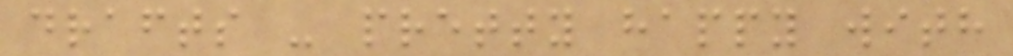drafts - pretty happy with
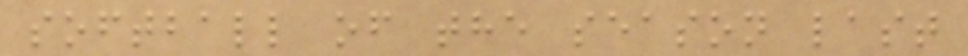softball of the season last
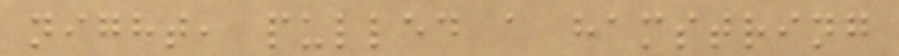night, pulled a hamstring
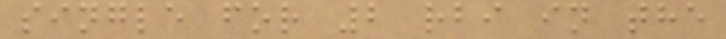single for 2 rbi in the
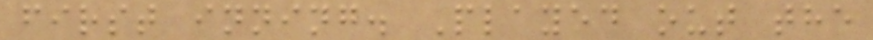first inning. Played out the
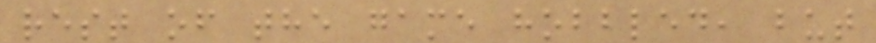rest of the game hobbled, but
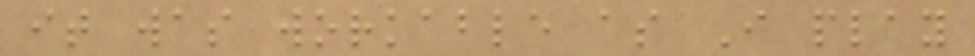it was workable as I play
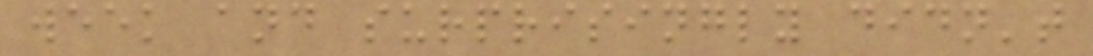week and surprisingly didn't
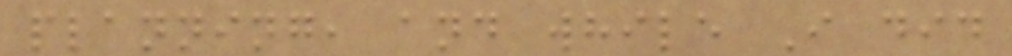planning, and while I did
